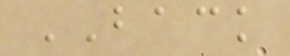BACK
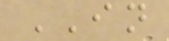IN
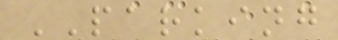PARKING
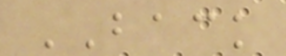BACK
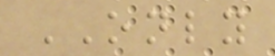ONLY
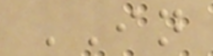IN
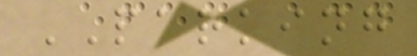PARKING
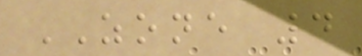ZONE 4
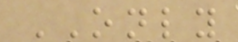ONLY
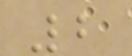2
